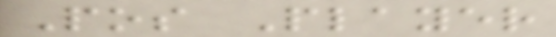Pos Player
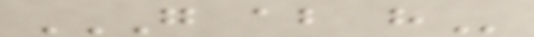G AB H
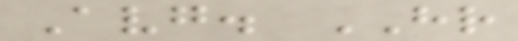Avg. HR
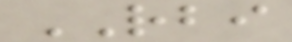RBI
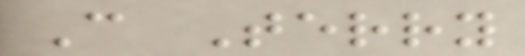C Terry
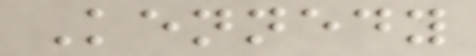Kennedy
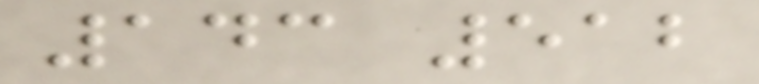143 512
